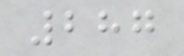287
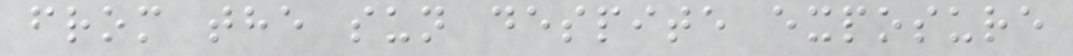from the sun despite exposure
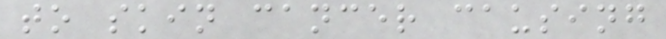to skin cancer causing
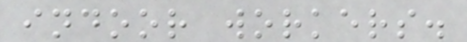indoor workers.
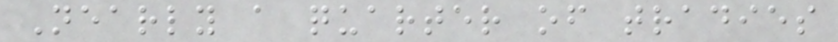Nearly a quarter of tradies
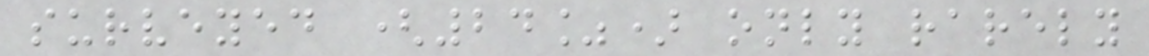surveyed (24%) only rarely
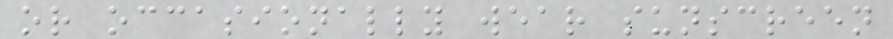or occasionally wear sunscreen
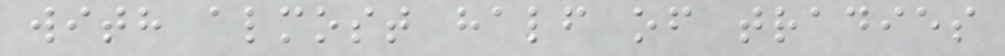with almost half of tradies
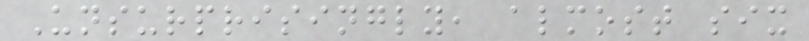Unsurprisingly, almost six
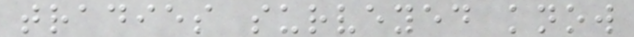tradies surveyed know
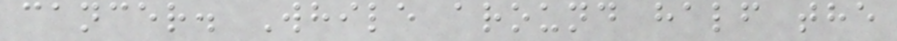cancer. While around half the
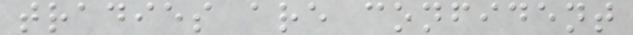tradies are confident
